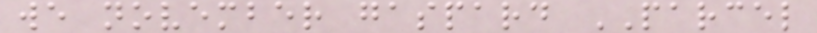we november gaspard PARCEL
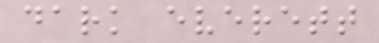dark everett
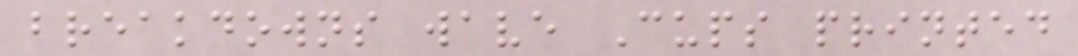breakdowns wave Cups printed
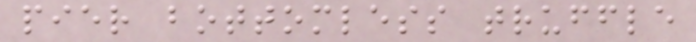pier bottomless truffle
